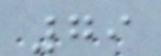79
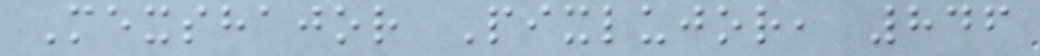Mexshajor Pixlujor, 846
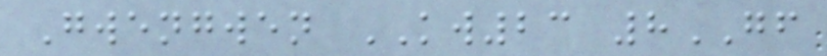Gwengwen KW23 8GF
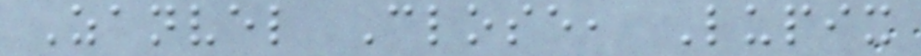Zanvel Close, Lupix
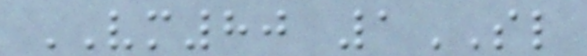VM80 1SL
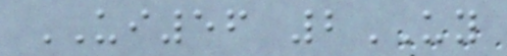UI56 2UY
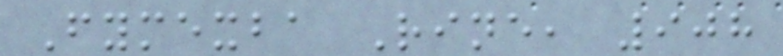Fymexba Rine, 908
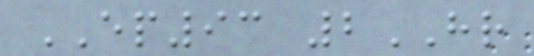EP93 2HR
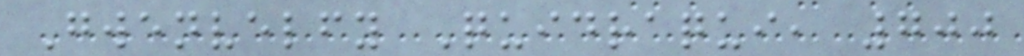Gwenvelfy Quidraqui, 700
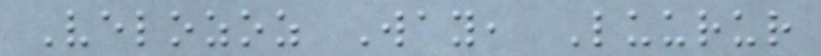Velozoz Way, Luurur
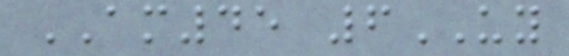AM45 6UY
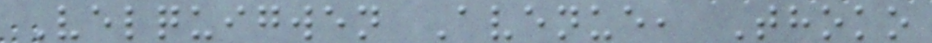Velquigwen Avenue, Thoko
